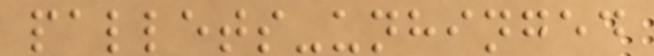pallets-unhinged
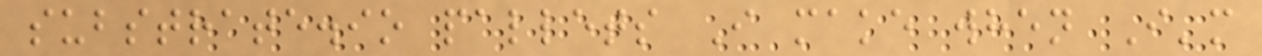substrate.io pallets I make when I'm
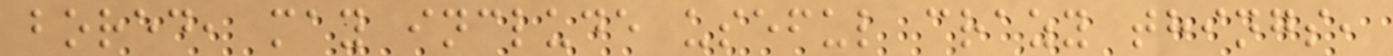bored, may include useful crazy things,
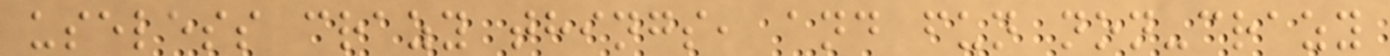useless crazy things, and fun non-crazy
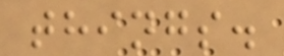things.
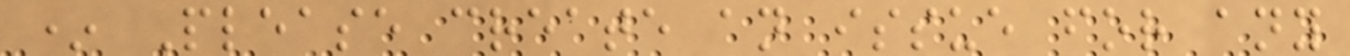* Please create an issue for any
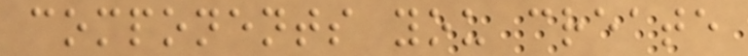components you create
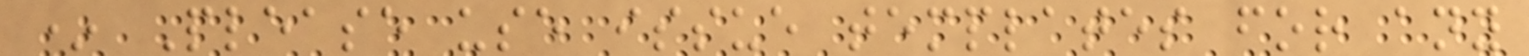* Please use issue templates for any
